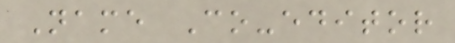Name Co-editor
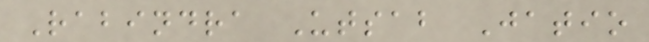Rabindra Utsab Jatio
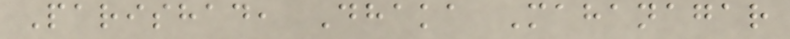Parishad, Dhaka Mahanagar
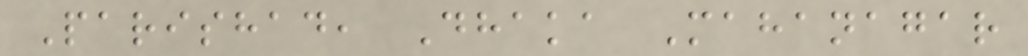Parishad, Dhaka Mahanagar
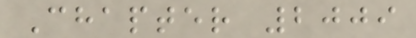Chapter 2009
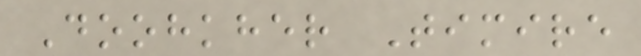Doohkher Timire
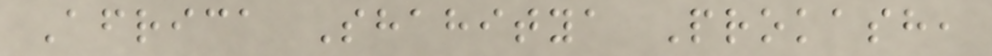Africa Shahitya Prokash,
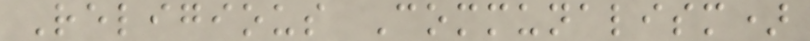Religious Communalism)
